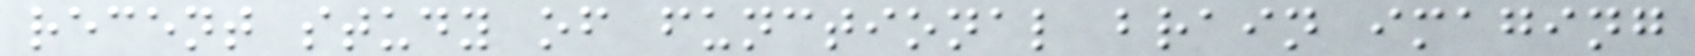recent study of functional brain imaging
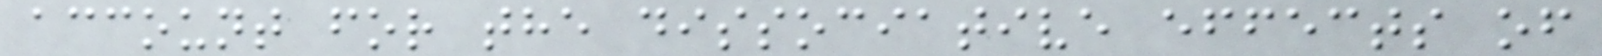account for the dissociative effects of
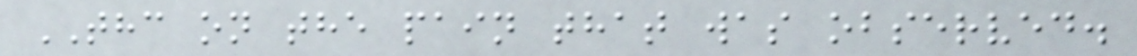THC on the pain that was observed.
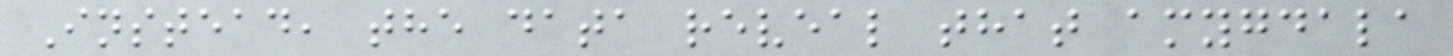Instead, the data reveal that amygdala
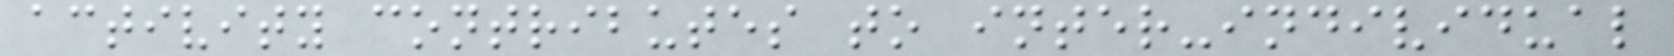activity contributes to inter-individual
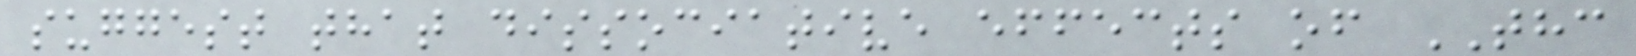suggest that dissociative effects of THC
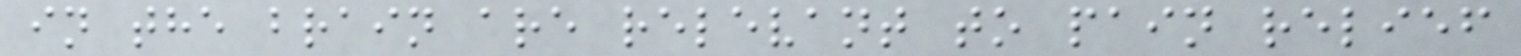in the brain are relevant to pain relief
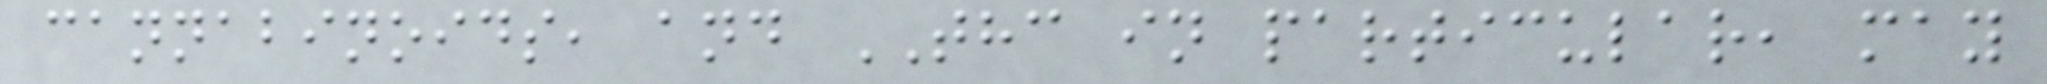cannabinoids, and THC in particular, may
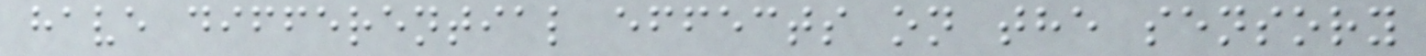have differential effects on the sensory
